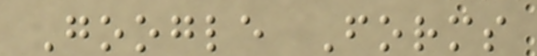Google Forms
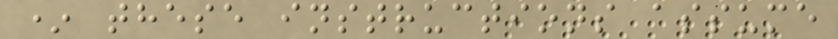* these instructions assume
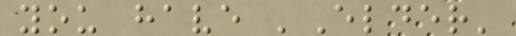you have 'Elder'
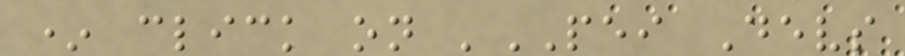* click on 'PEI Devs
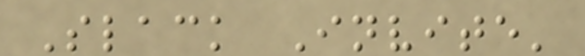Slack Invite'
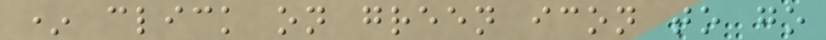* click on green icon to go
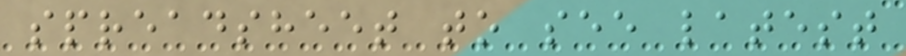spreadsheet to see latest
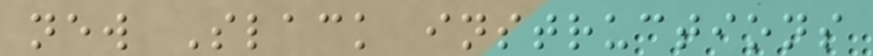new Slack instructions
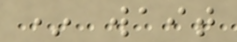* wait
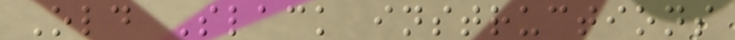Old Slack instructions
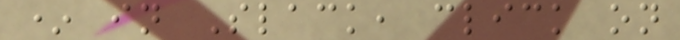* in Slack, click on
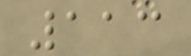113
